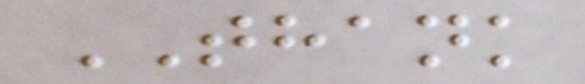THANK
